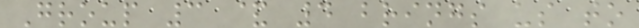Group 3 & 4 brings us to
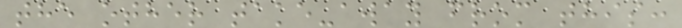the other take-away from this:
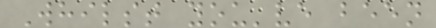Whilst you've been
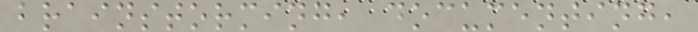brainstorming, documenting,
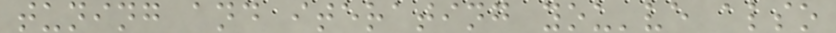tuning and iterating you've also
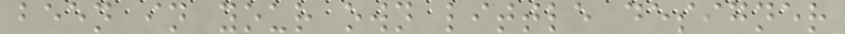been in your own little designer
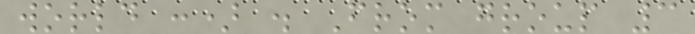world :) . From group 3
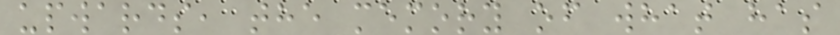upwards, the memory of what has
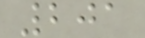201
